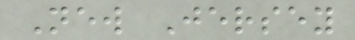New Jersey
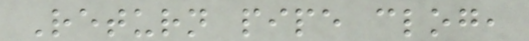Return pipe clog,
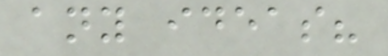any ideas?
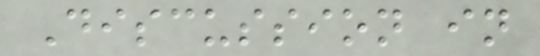Discussion in
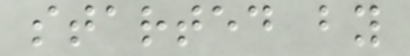started by
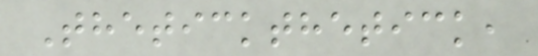Thetickthetick,
